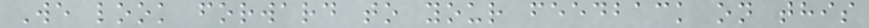We look forward to your feedback on this
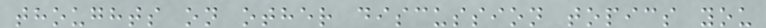thoughts on other discussion topics you
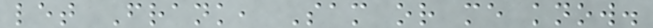let Frank, Sam or me know.
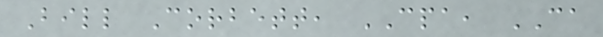Bill Corbett, CPA, CA
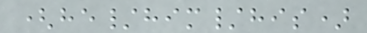(he/him/his)
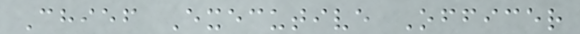Chief Executive Officer
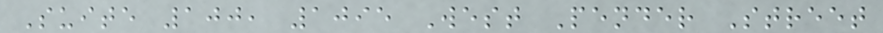Suite 100, 1095 West Pender Street
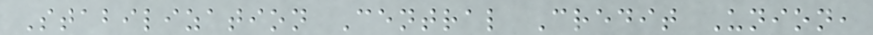Stabilization Central Credit Union,
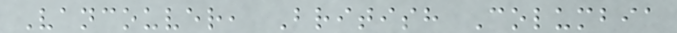Vancouver, British Columbia
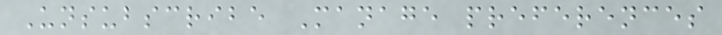Unsubscribe Manage preferences
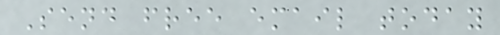Send free email today
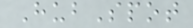HubSpot
